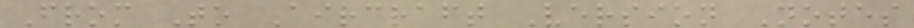From To Aircraft Version Notes
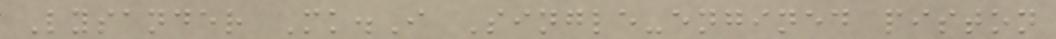Lysander Mk.I Single-engined piston
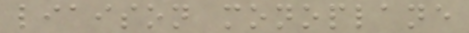liaison monoplane
